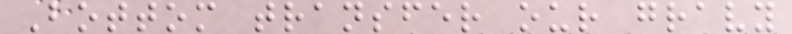Bottom transfer our gravy
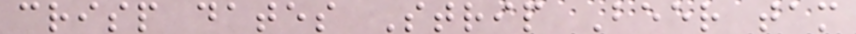crisp dates Strip Beer tam
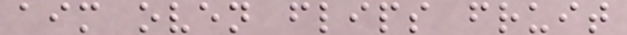aim oven flips fruit
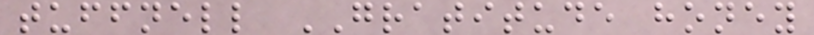tuffnell GRATITUDE honey
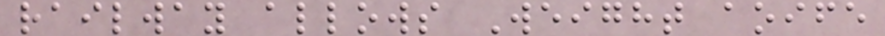railway allows Weight aoife
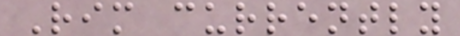Rim currently
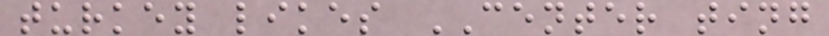turkey likes CENTER ting
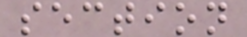section
